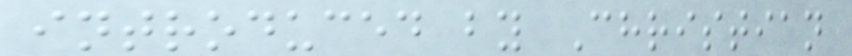introduced by Christian
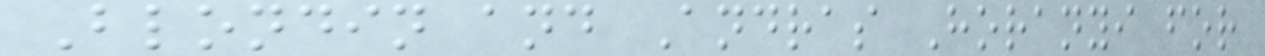Blondin and Andras Horanyi for
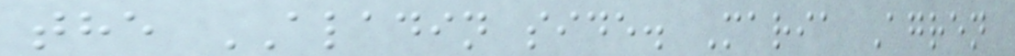the ALADIN side. Maria Agren
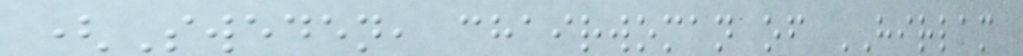(Sweden, chairwoman of HIRLAM
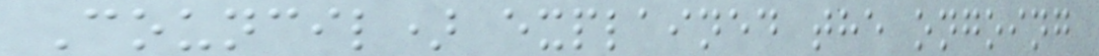Council) explained the ongoing
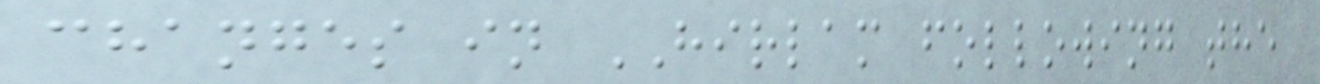changes in HIRLAM following the
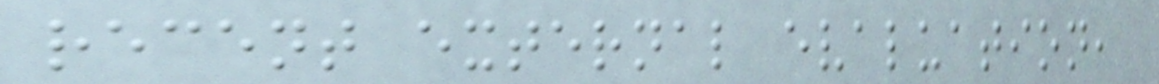recent external evaluation,
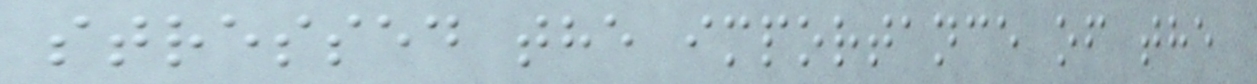stressed the importance of the
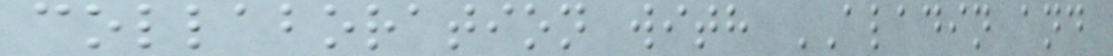collaboration with ALADIN and
